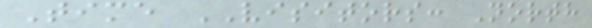Time VISITORS: North
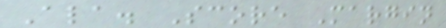Ala. Score Margin
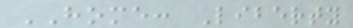HOME: Liberty
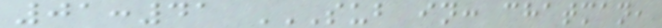01:41 SUB IN: CHATMAN,
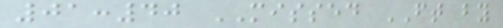01:40 MISSED FT by
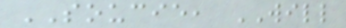SOUCIE, WILL
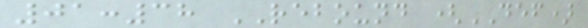01:38 REBOUND (DEF)
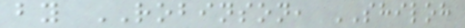by ROBINSON, SHILOH
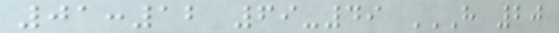01:12 69-49 H 20
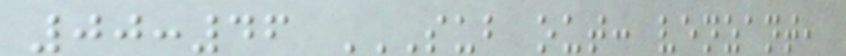00:46 SUB OUT: VENZANT,
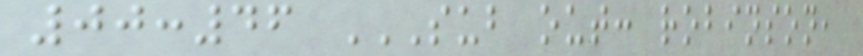00:46 SUB OUT: ROBINSON,
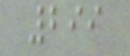299
